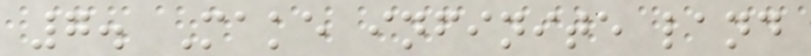7. Make infinite land
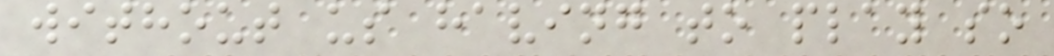without us having to play so
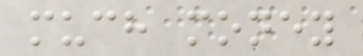much money
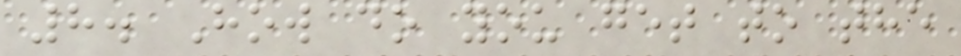8. How do you get to the
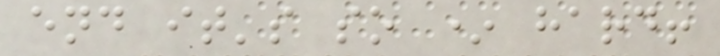end it's so * hard!
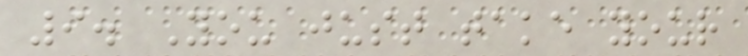9. You just take your
